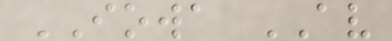IOWA AV
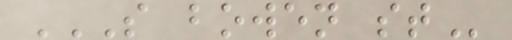S BOWEN ST
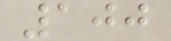100
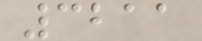3211
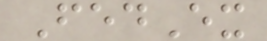FedEx
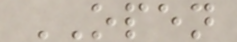OPEN
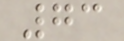73
